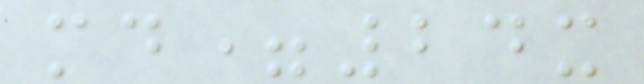md=24x
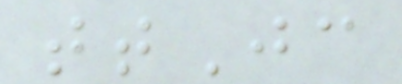ttJc
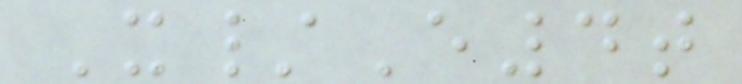X/E4t
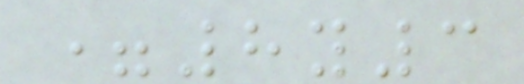=8y3
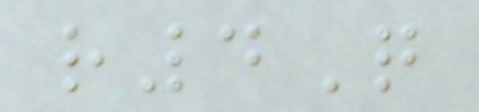r4Q
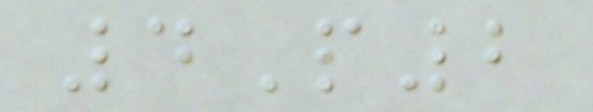4P2
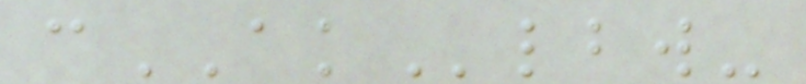cAKlbw-
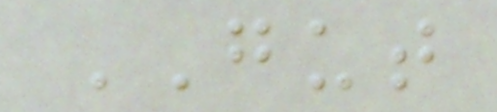GUT
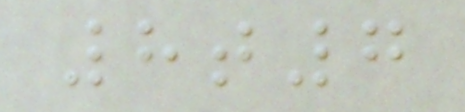8t7
